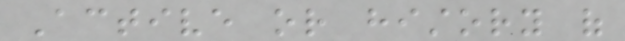Active or history of
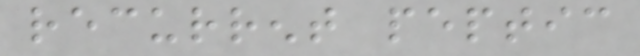recurrent peptic
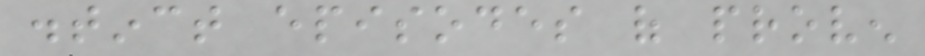distinct episodes of proven
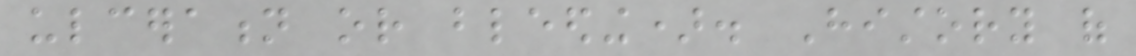ulceration or bleeding). History of
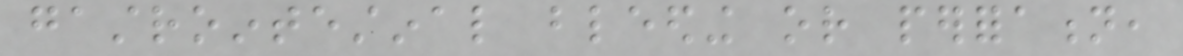gastrointestinal bleeding or perforation,
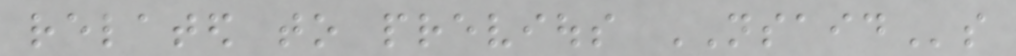related to previous NSAIDs
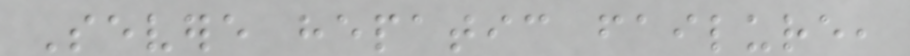Severe hepatic failure,
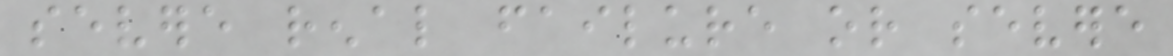severe renal failure or severe
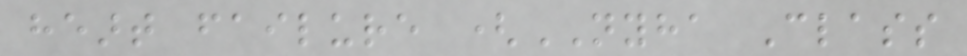heart failure (NYHA Class
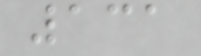131
